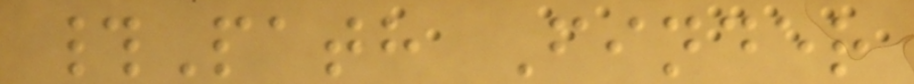#Path Finder
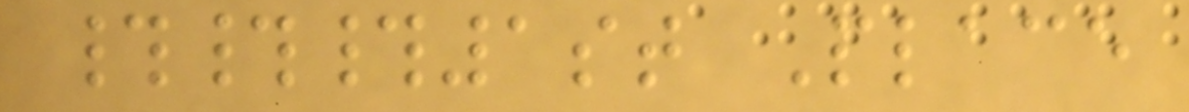###1st Place
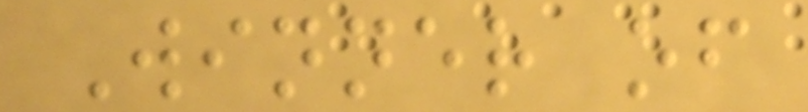Winner of
